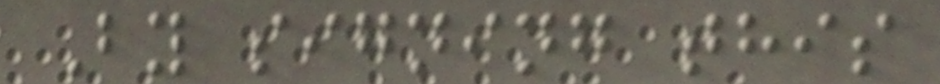By signing this
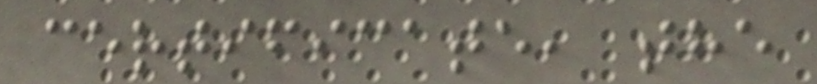certificate, the
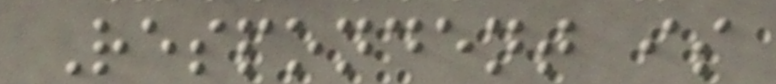Respondent is
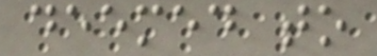deemed to
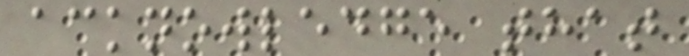acknowledge that
